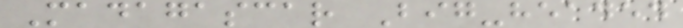Madagascar Big-headed
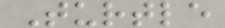Turtle
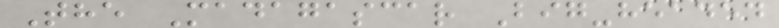The Madagascar Big-headed
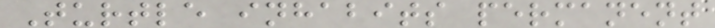Turtle inhabits permanent
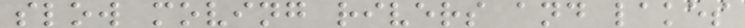slow moving rivers and lakes
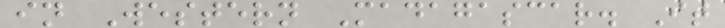in Western Madagascar. It
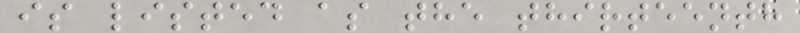is listed as the thirteenth
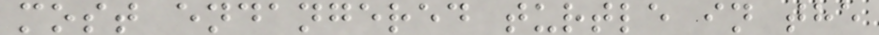most endangered turtle in the
